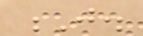J.
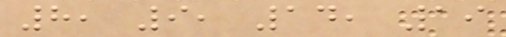8, 9, 14, 19
